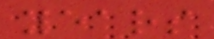years
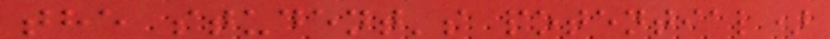the student's potential)
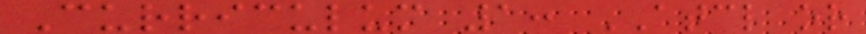Curriculum 1: ATCL or
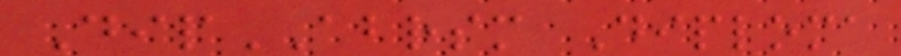DipABRSM Diploma
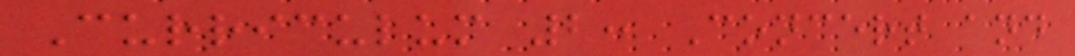Curriculum 2: Concert and
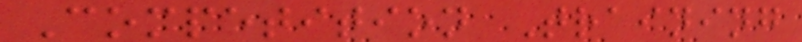Competition Training
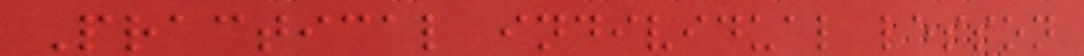Practical individual lesson
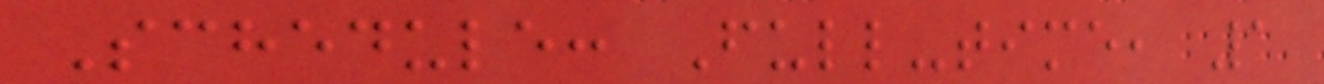Schedule: Full-time, 1
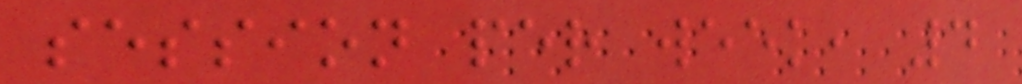session per week, 4
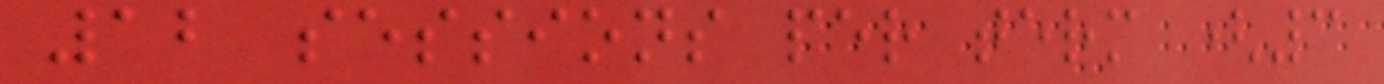12 sessions per term (3
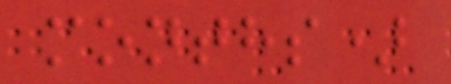months)
